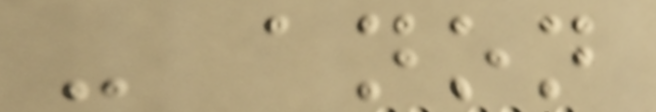- anon
